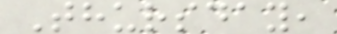Thursday,
